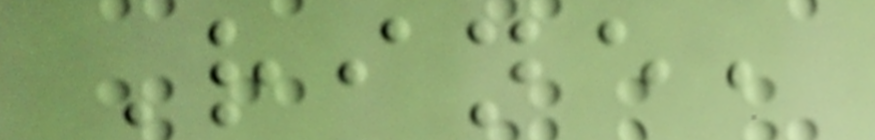Rine,
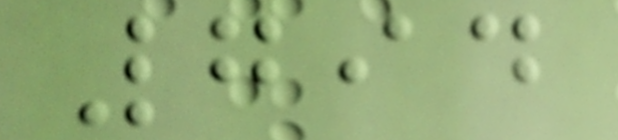794
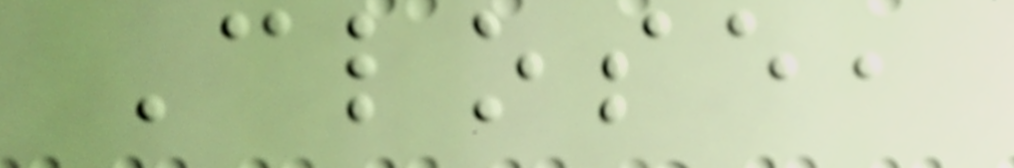Close,
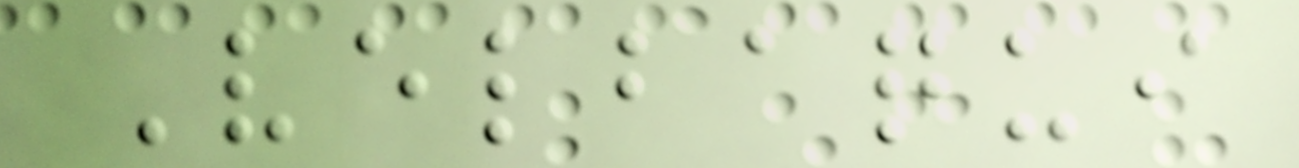Velbaqui
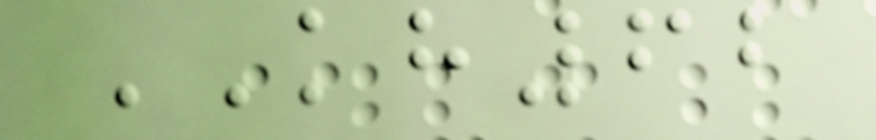KH62
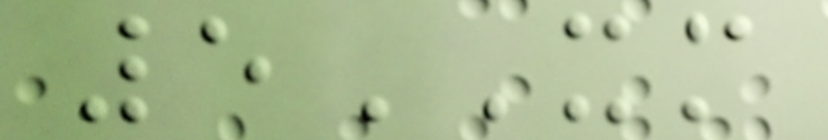5XM
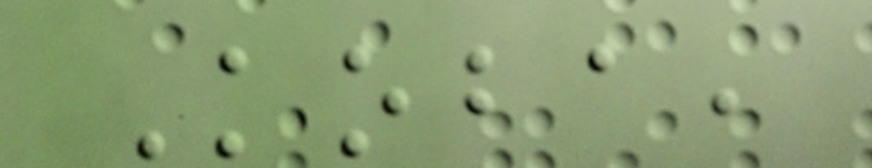Koba,
